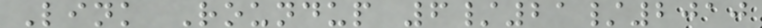Link Roundup 6/21/2010
